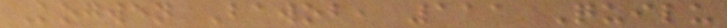Kogwen Bawob, 111 Quilu
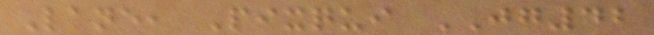Lane, Pixqui JG42
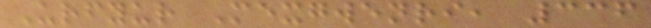Urfyur Mexgwenri, 336
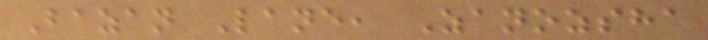Bazan Lane, Zanozsha
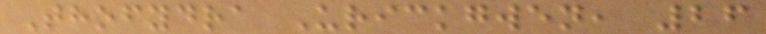Thofydra Urickgwen, 26
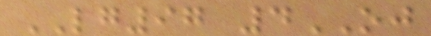LG97 4OJ
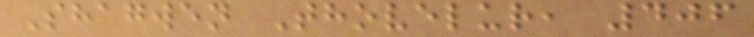Shagwen Thovelur, 406
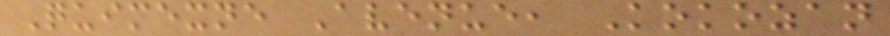Quimexne Avenue, Kokozan
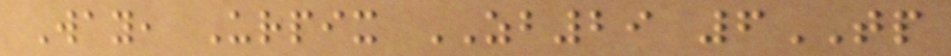Way, Urpix ZB29 6TP
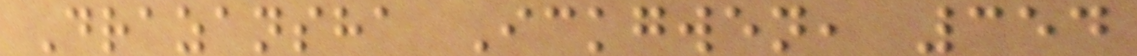Drazansha Ickgwen, 354
